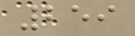259
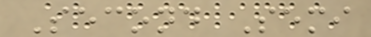Second Semi
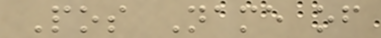Pos Name of
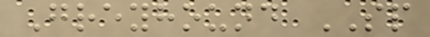Greyhound SP
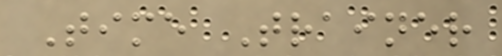Time Trainer
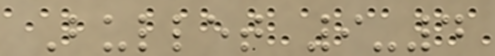Bullet 9-4
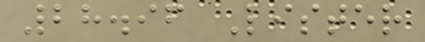28.96 Lister
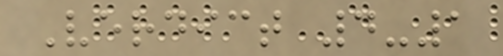Verdict 4-1
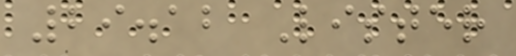29.12 Lister
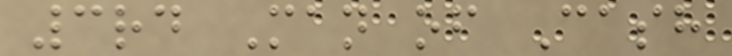3rd Man of Cash
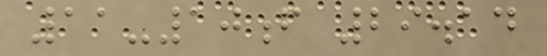11-10f 29.14
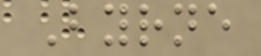Byrne
